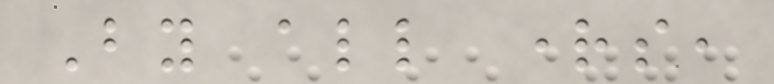By all rights,
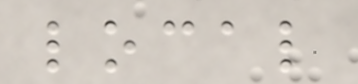local
